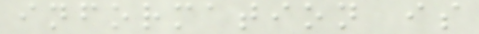information is
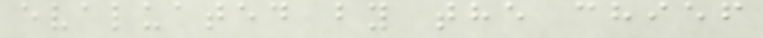evaluated by the chief
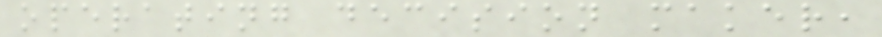operating decision maker,
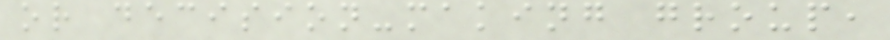or decision-making group,
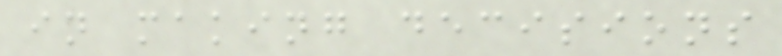in making decisions
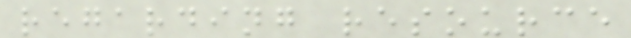regarding resource
